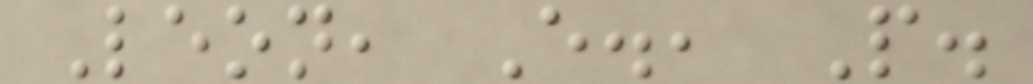Leon, E., P.
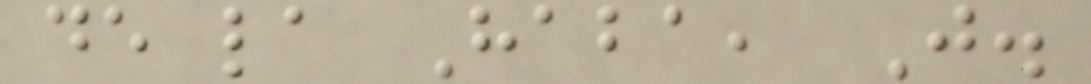de la Haba, J.
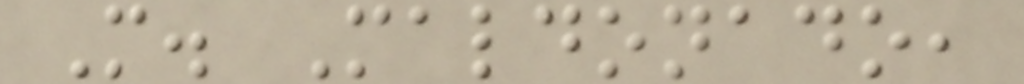M. Maldonado,
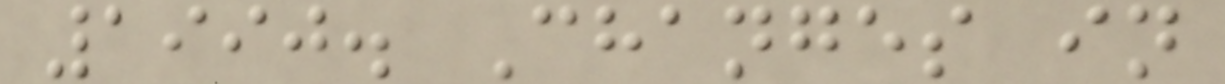1990. Changes in
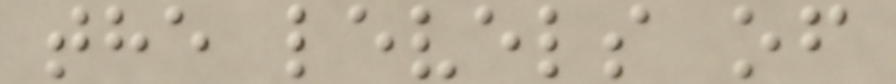the levels of
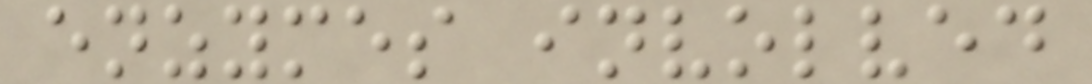enzymes involved
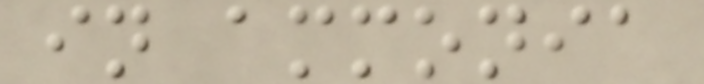in ammonia
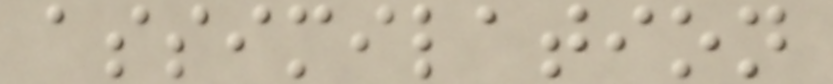assimilation
